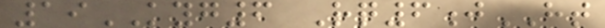19KYG6 Rq6jHT
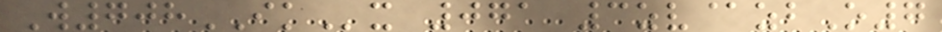W708IKx 071 3zv@zbO7
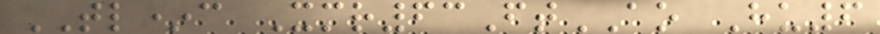TL*c Xmr63FtAO Hu6
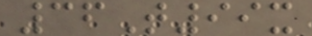36T99x
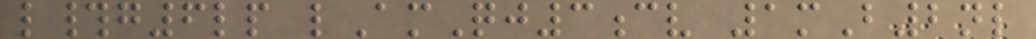l#g6lp lAmQj3cv 1mB2nl
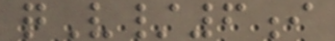qV/6i
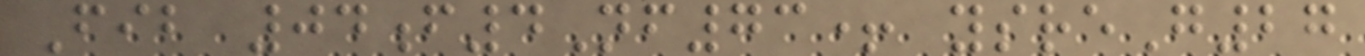Fib 04f4Nf73+ ysreG27
